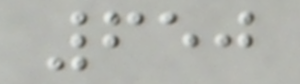650
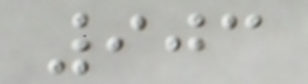903
